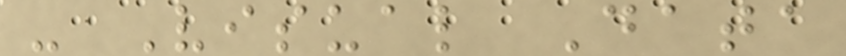- Visual Data
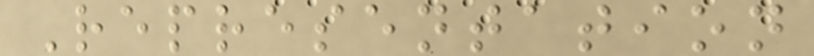Representation
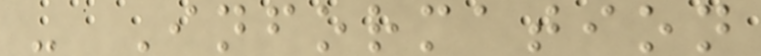- Information
